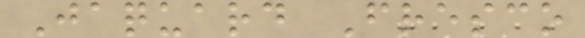Jaquard Fresco
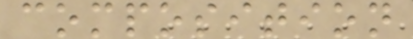composition
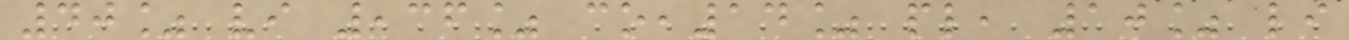40% vi ,36% co,14% pl, 10% li
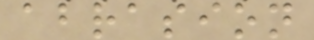abrasion
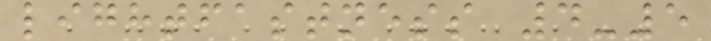lightfastness 4-5
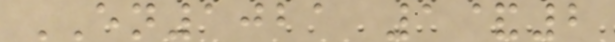EN1021 1&2
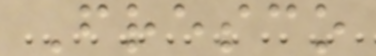Fresco
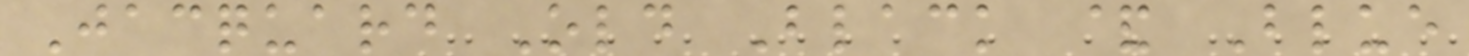Jacquard Old Black & Blue
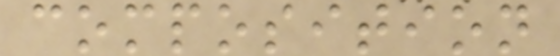composition
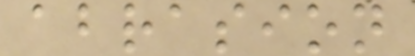abrasion
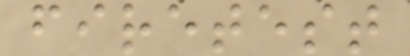firetest
